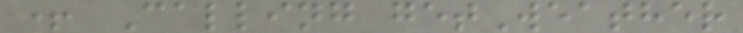+ Calling getWeather
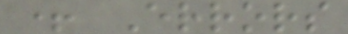+ Errors
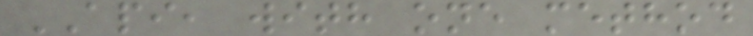API, with one method
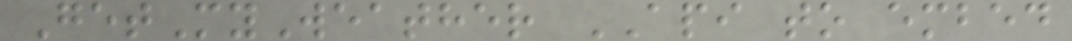GetMyWeather API to embed
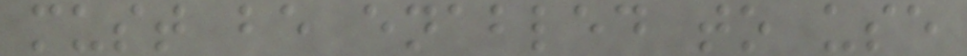must be enabled to use
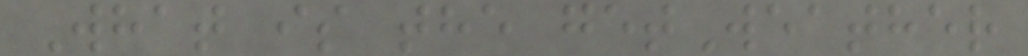What is the getWeather
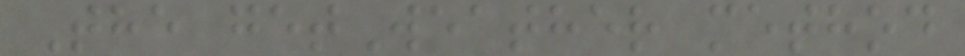The getWeather method
